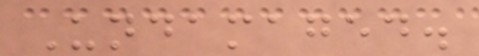Undamaged.
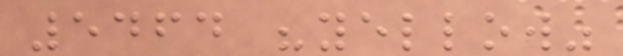5464 "yellow"
